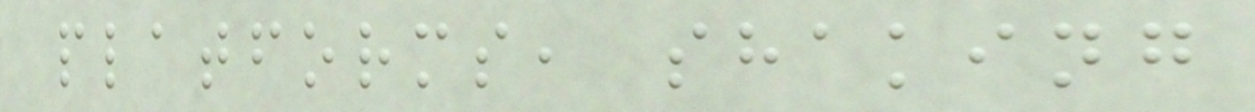platforms, shaking
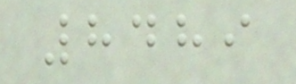8489
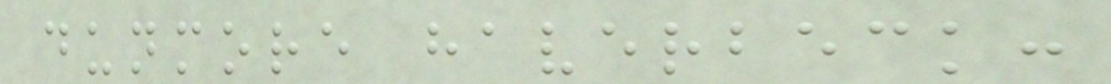dunmore haverbeck:
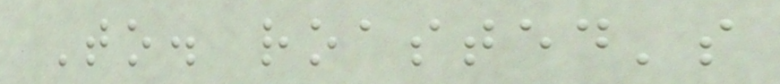To. roasted's
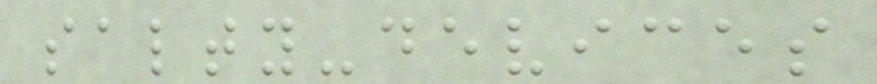salty-devices
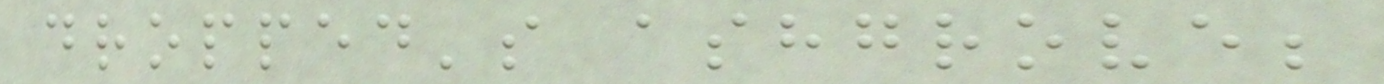dropped's ashgrove;
